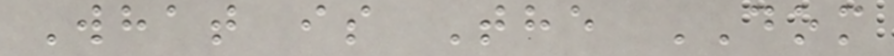What is The DOM
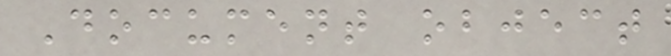Document object
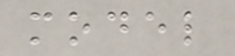model
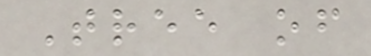Tree of
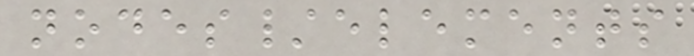nodes/elements
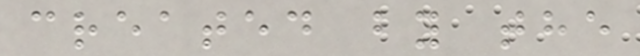created by the
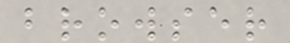browser
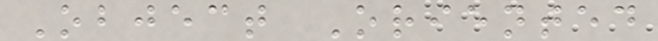Object Oriented
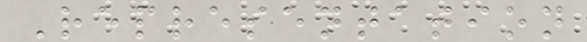Representation
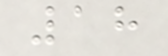18
